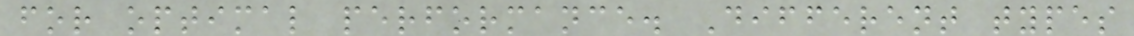for optimal performance. Different types
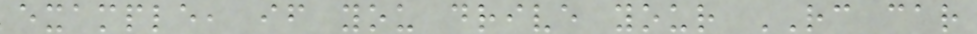example, if you drive your RC car
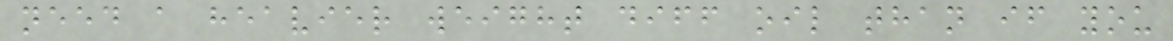need a heavier weight diff oil than if you
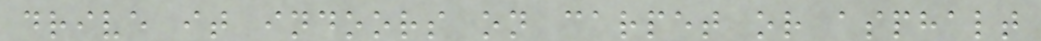drive it indoors on carpet or asphalt
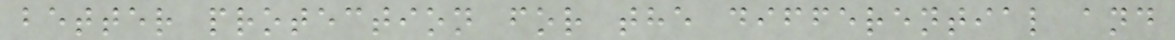better protection for the differential and
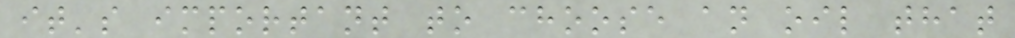it's important to choose an oil that
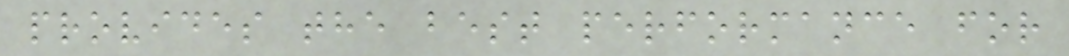provides the best performance for
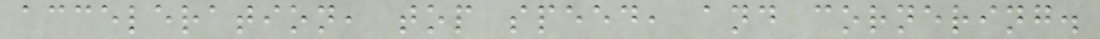acceleration, top speed, and cornering.
